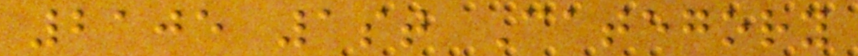2105 1st Category
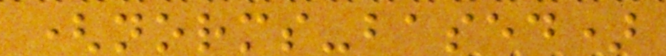(norms-based)
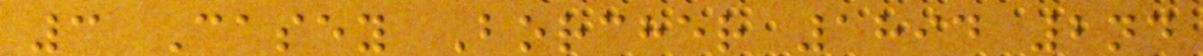3 Casey Borcher 1894 2nd
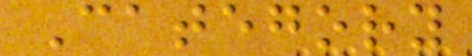Category
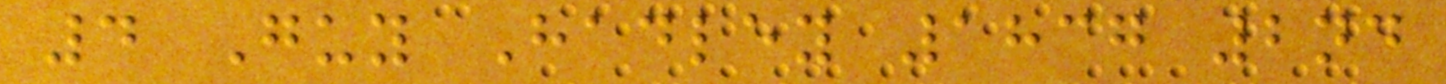4 Guy Hadley 1837 2nd
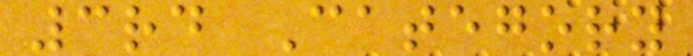3rd Category
